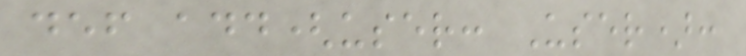def add(user: User):
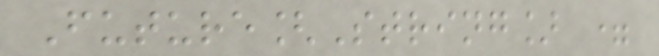Future[String] =
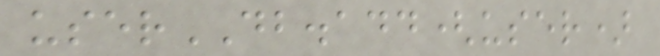userDB.add(user)
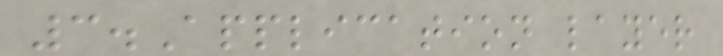3.Application layer
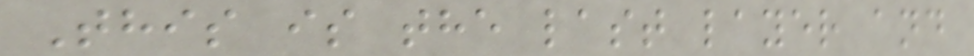This is the last layer and
